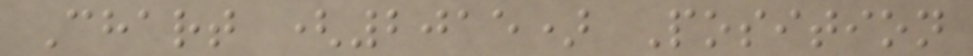Chart (2015) Position
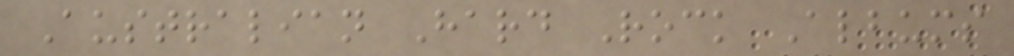Australian Hard Rock Albums
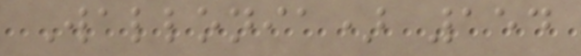Wallonia) 154
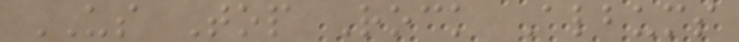US Top Rock Albums
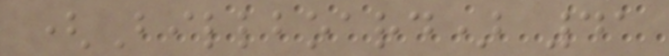(Billboard) 41
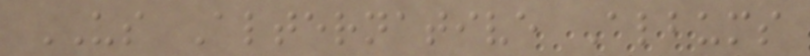US Alternative Albums
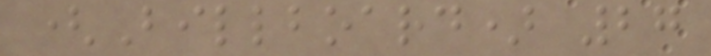(Billboard) 27
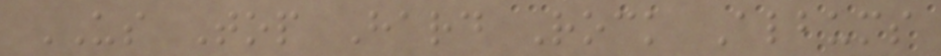US Top Hard Rock Albums
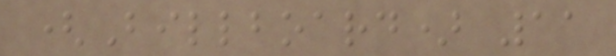(Billboard) 11
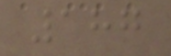187
